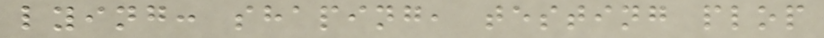lying: shaping, testing plop
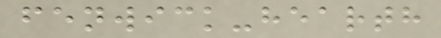fenwick-hearth
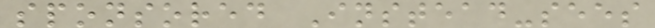sponsored Instead-sees
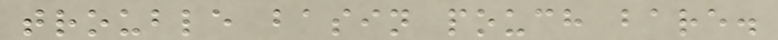trouble basin pouch bare.
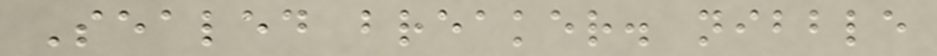Sealed breaker. nibble
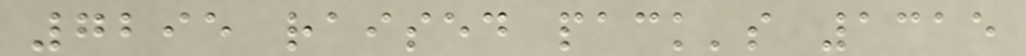7295 raised pack's 1315
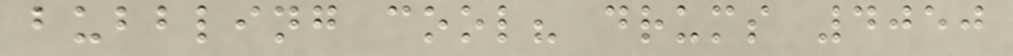bubbling cool? drums 4050
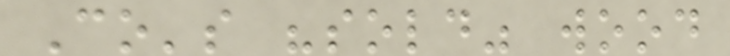Co's "sold" wood
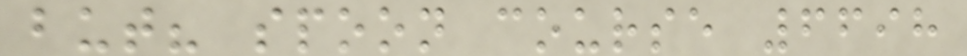but? spoon course 6698
